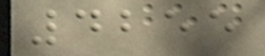4255
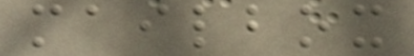mailbox
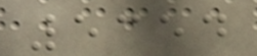5354
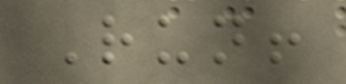Run!
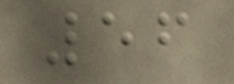56
